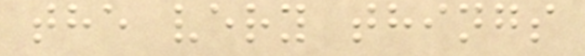the very things
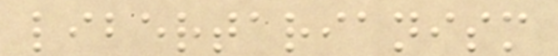libertarianism
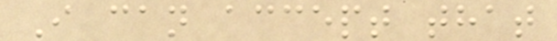I can accept that
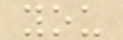you
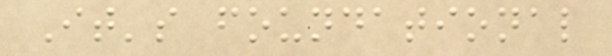It's foundational
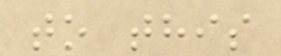to this
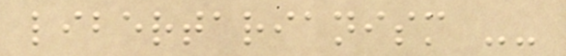libertarianism --
